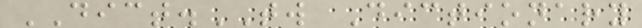DICT.TW Dictionary
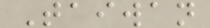Taiwan
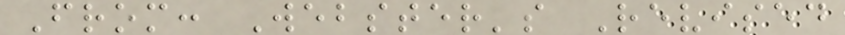From: Webster's Revised
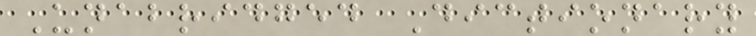Unabridged Dictionary
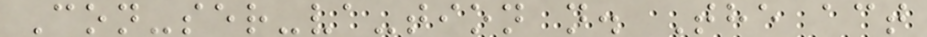Con-ser-va-tion n. The act
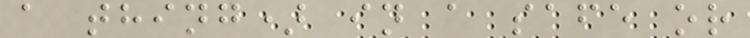a thing) in a safe or
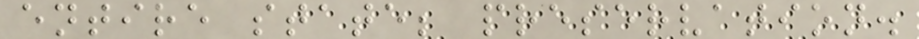entire state; preservation.
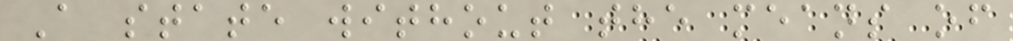A state without the means of
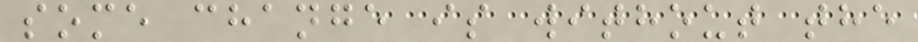some change is without the
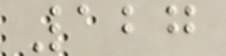127
